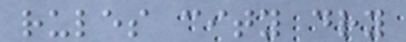rules city dry
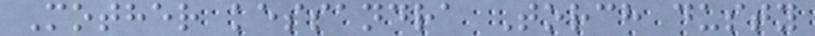Mother kessandra Torch dusty
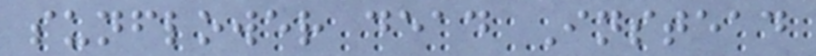sunflower dead Instead
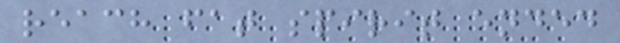reach fat spirit ended
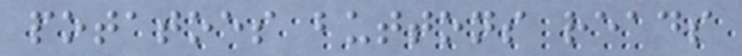potatoes buttons reads
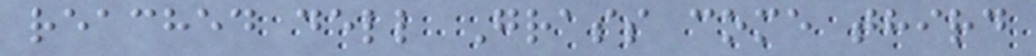reached dell Grass come third
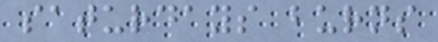saturdays burns
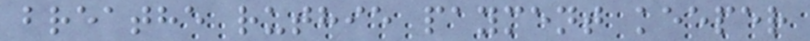breathe ruthie payment keeper
